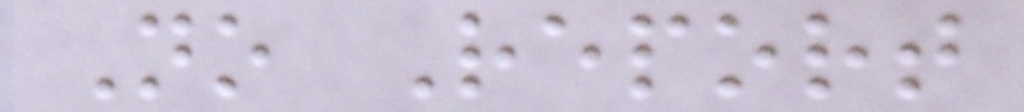No Report
